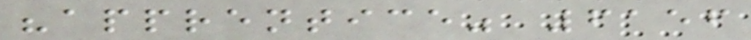"apprentice" 6156
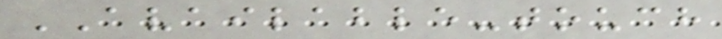AVAILABLE-touch
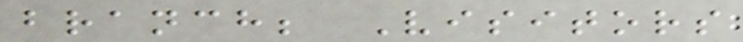branch; Visitors
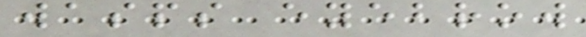wasps eyebrow
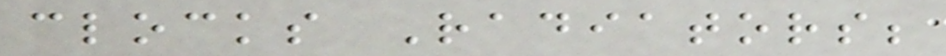clocks Radiators;
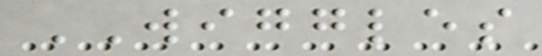WIGGLES
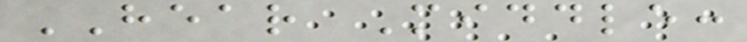HEAR Middle:
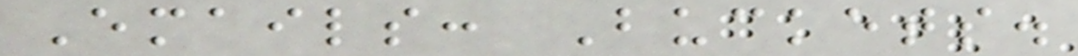Emails: Buckets.
